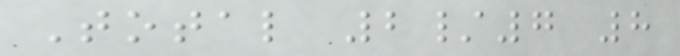Total 2/7 8
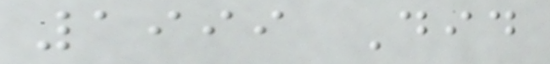1999 Did
